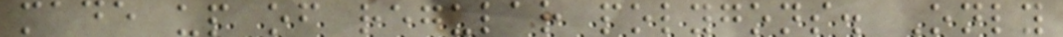made up of regular polygons. Only
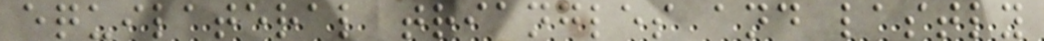equilateral triangles and lastly
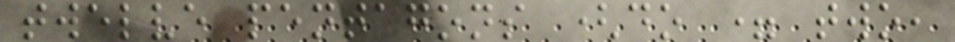twelve pentagons (do = two,
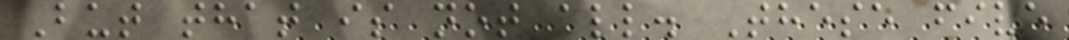But that is not all. These five
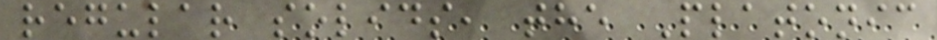regular solids, the Platonic
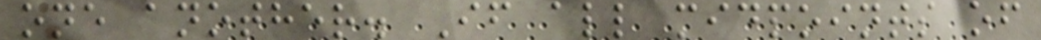one another. If all midpoints of
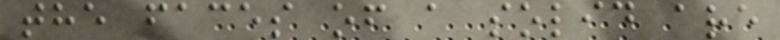the faces of a solid are
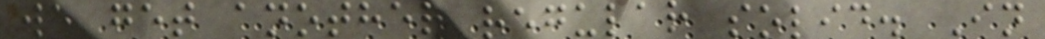we get another regular solid. In
